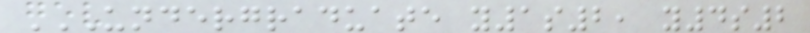UNDERGRADUATE Y1S2, Y4S2
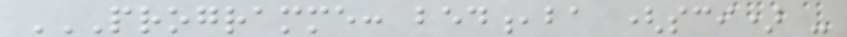PROGRAMME: BED,BA (SCI) -
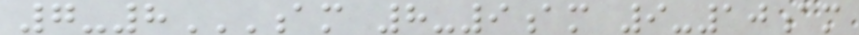7-8AM 8-9AM 9-10AM
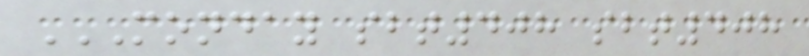MONDAY SBT408 SBT408
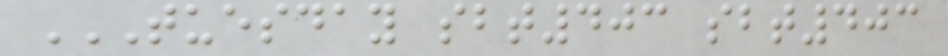TUESDAY SBT403 SBT403
